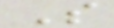S
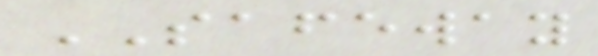SAFEWAY
